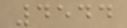4544
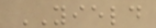YIELD
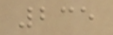235
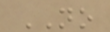NO
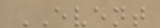EVENT
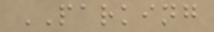PARKING
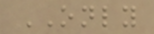ONLY
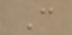C
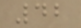42
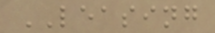LEASING
